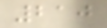210
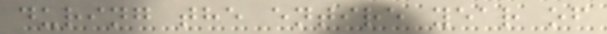during the entire year of
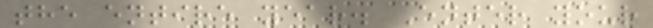the entire year. Enter your
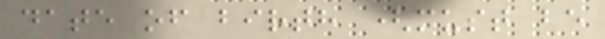date of birth (must be
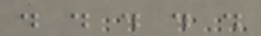. . . . .
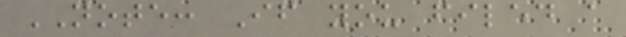NOTE: If you filed a
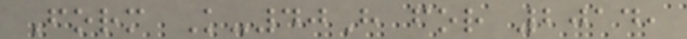Form K-40H for 2014,
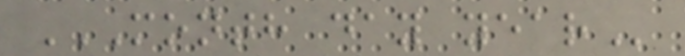MONTH DAY YEAR
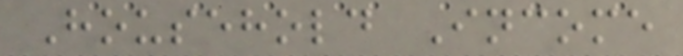Household Income
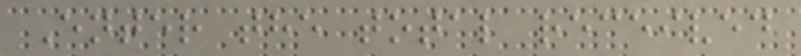Enter the total received
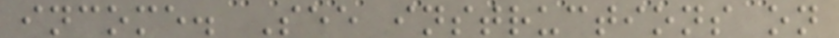income. See instructions on
